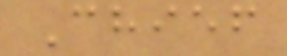Chief
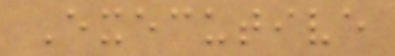Executive
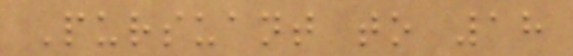Pursuant to 18
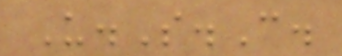U.S.C.
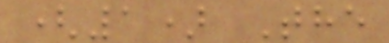(1) The
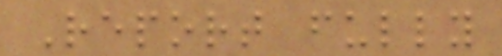Report fully
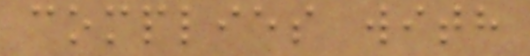complies with
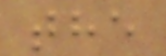the
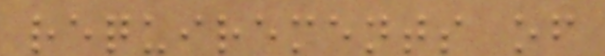requirements of
